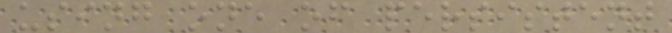using one of persistent
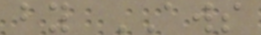by AWS
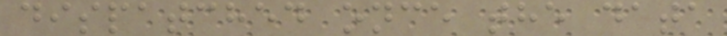dispatched once the data
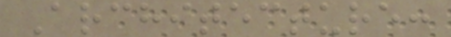Architecture:
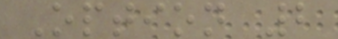Option 2
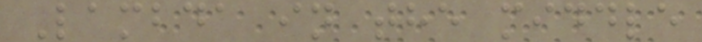Lambda in the middle
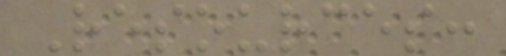Resources:
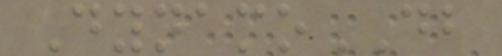DynamoDB
